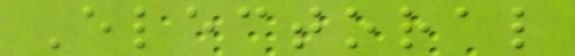Electoral
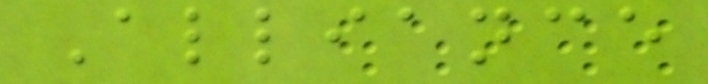Alliance
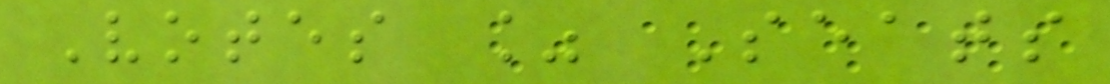Votes % Seats
